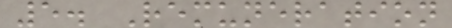5. Remuneration
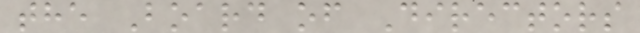the Board of Directors
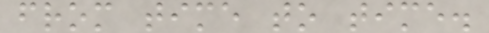from time to time.
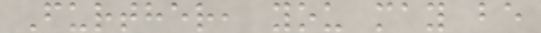Further, you may be
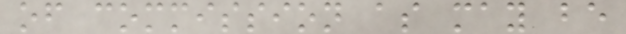of commission as may be
